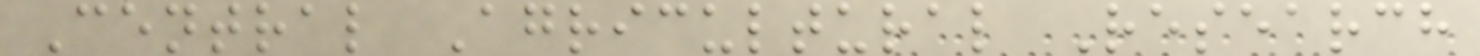Central Agricultural Research
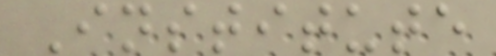Institute
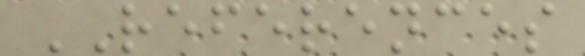REFERENCES
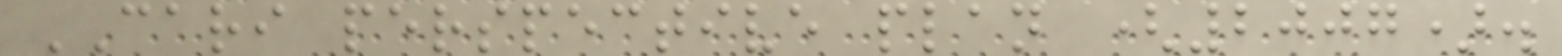CARI perspective plan (2007).
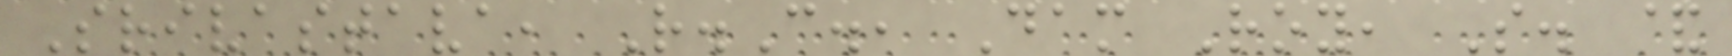Srivastava, R.C., Dam Roy, S. &
